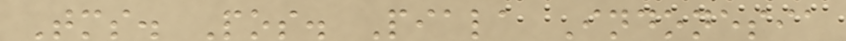Tms. Pos. Piala Indonesia
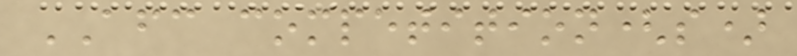AFC competition(s)
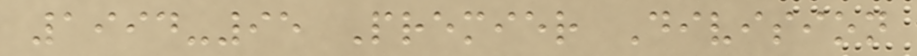1994-95 Premier Division
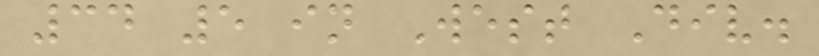34 5 in West Div.
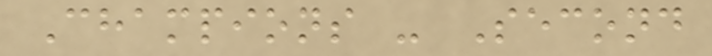Champions - Second
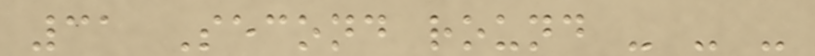31 Second round - - -
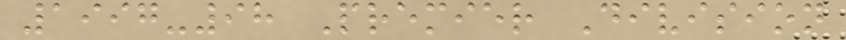1997-98 Premier Division
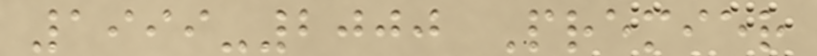1999-2000 Premier
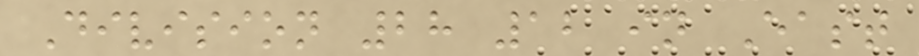Division 28 12 in East
